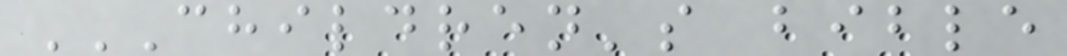CHILDREN'S BIBLE
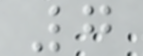7
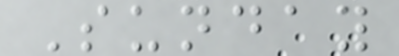Sunday
